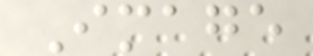Image
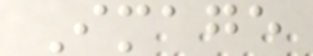Image
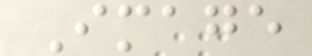Image
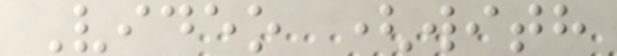Video (with
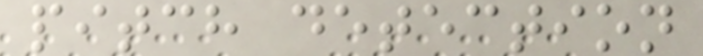pitch detection
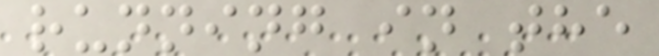running in the
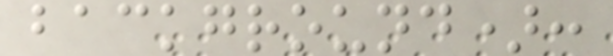background):
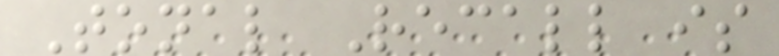Tonal Recall is
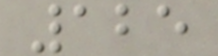125
